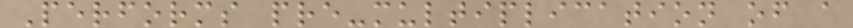Performs pre-multiplication of a
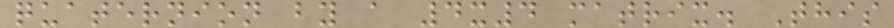quaternion by a 4x4 matrix. This
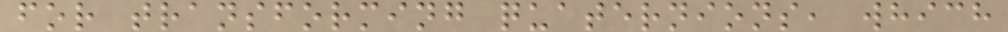for transforming quaternions, which
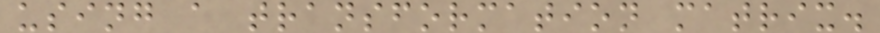using a transformation matrix.
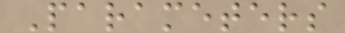Parameters
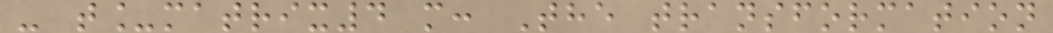- t_matrix4 m: The transformation
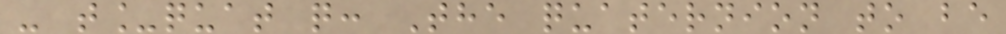- t_quat q: The quaternion to be
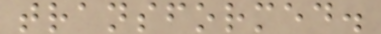transformed.
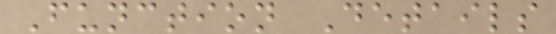Function Details
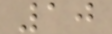10
